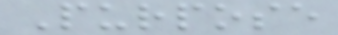Purpose
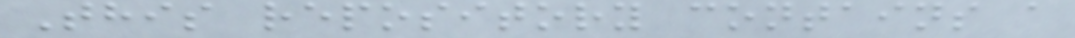This repository contains a
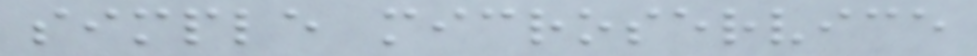simple microservice
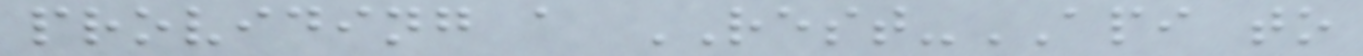providing a REST-API to
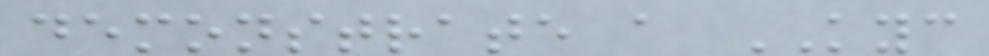demonstrate a KYC
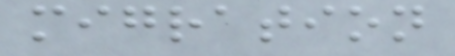migration
